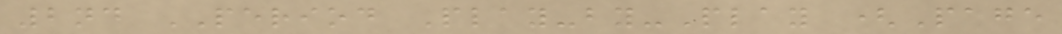2nd PERIOD Play-by-Play (Page
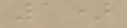1)
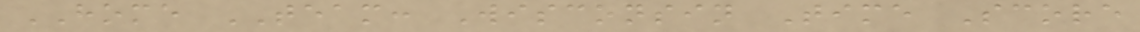HOME TEAM: Wisconsin Time Score
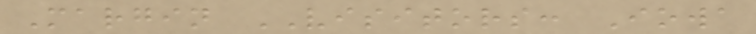Margin VISITORS: Iowa
